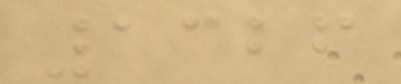1326
